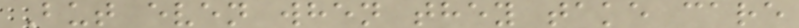But even when they take care
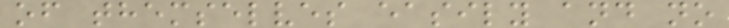of themselves easily and no
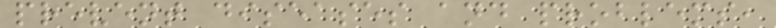prevent diseases and problems,
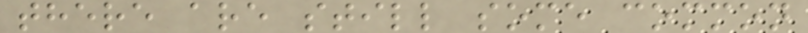there are still some common
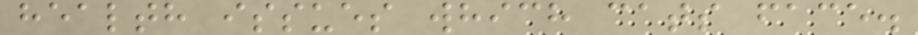health issues which cats face.
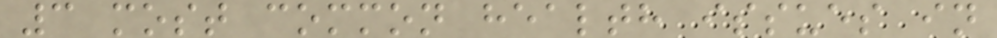3 most common health issues in
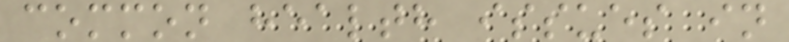common health issues in
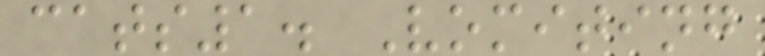cats1. Vomiting
